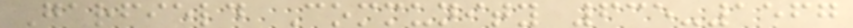Garfield Community 635-1567
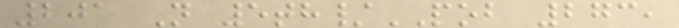201 N 5th/POB 273,
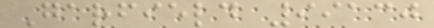Garfield 99130
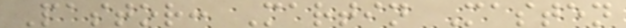Pastor: Martin Masten
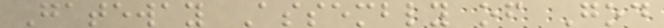Gateway Assembly of God
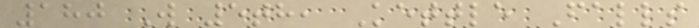180 W 5th, Kettle Falls
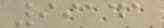99141
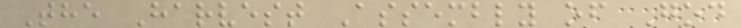The Harvest Assembly of God
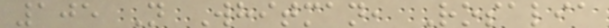105 N Whitman, Rosalia
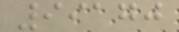99170
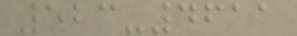523-4611
